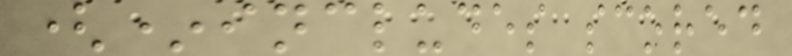(*includes scored
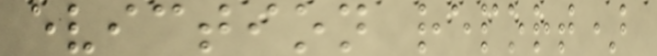eviction report)
